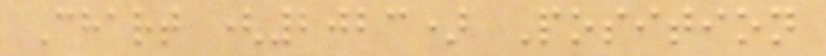Chart (2023) Position
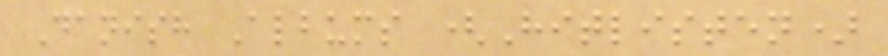Danish Albums (Hitlisten)
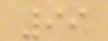99
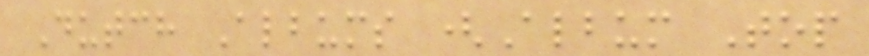Dutch Albums (Album Top
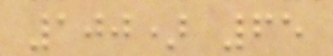100) 65
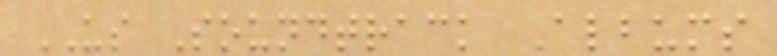US Soundtrack Albums
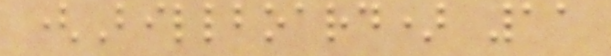(Billboard) 11
